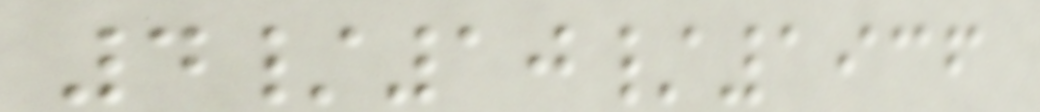4/10/1936
